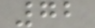72
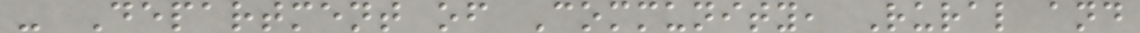- Department of Community, Rural and
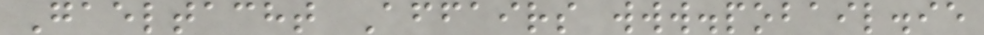Gaeltacht Affairs www.pobail.ie
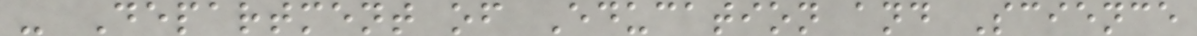- Department of Education and Science
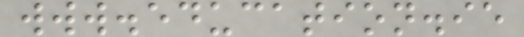www.education.ie
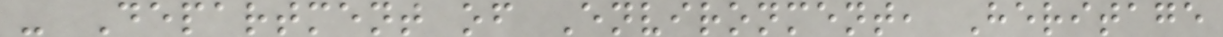- Department of Environment, Heritage
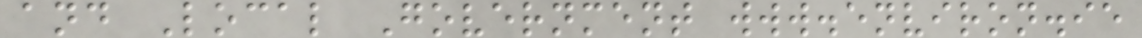and Local Government www.environ.ie
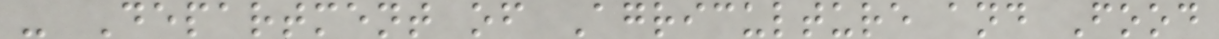- Department of Agriculture and Food
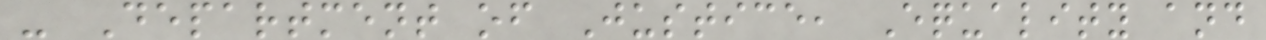- Department of Justice, Equality and
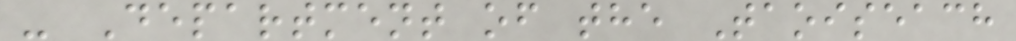- Department of the Taoiseach
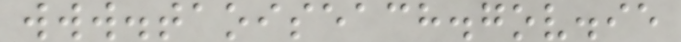www.taoiseach.gov.ie
